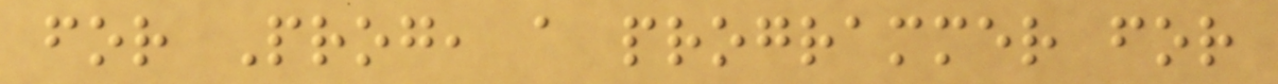for Prog, a programmer for
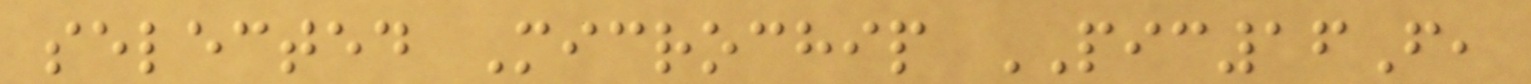selected Microchip PIC16F,
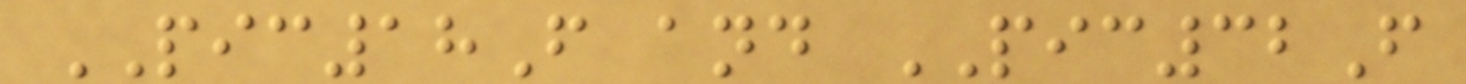PIC18F and PIC32F
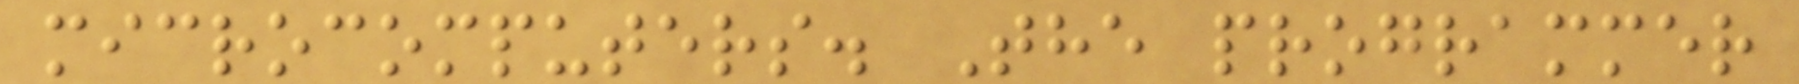microcomputers. The programmer
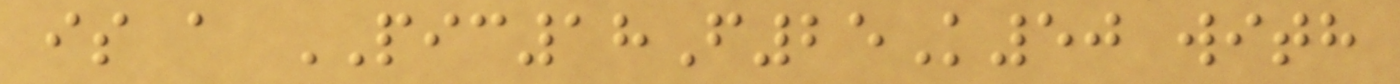is a PIC18F25K50 with
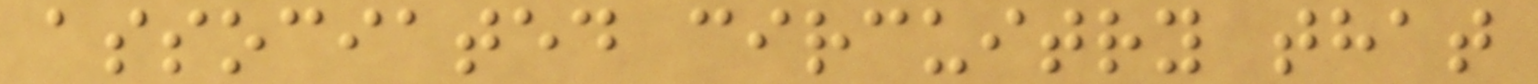associated circuitry that
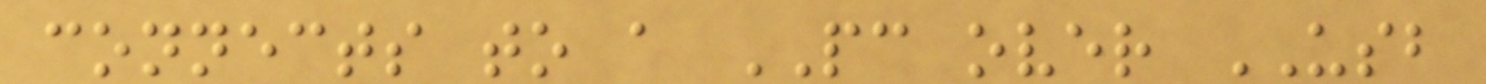connects to a PC over USB
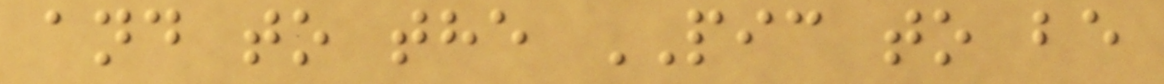and to the PIC to be
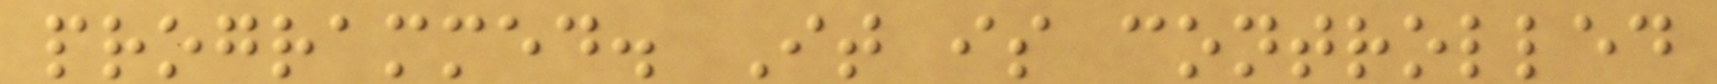programmed. It is controlled
